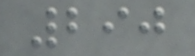290
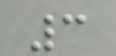3
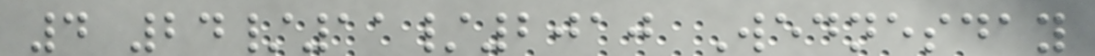4 24/11/2010 Wednesday
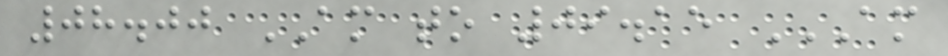08.00 AM to 09.15 AM
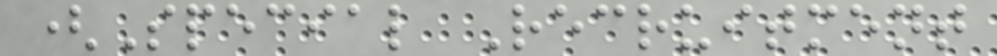(Special Recruitment
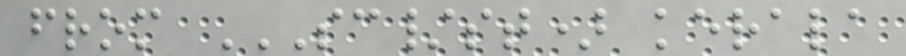from SC/ST) KERALA
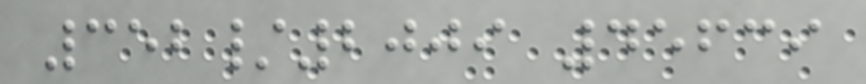352/2009 45639
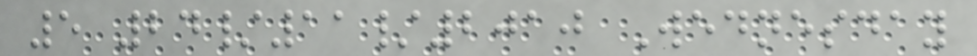5 24/11/2010 Wednesday
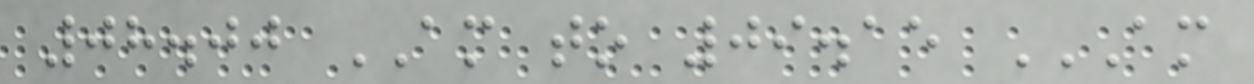08.00 AM to 09.15 AM
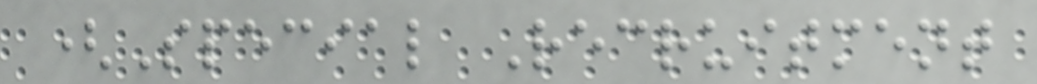(Special Recruitment
